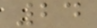24
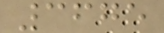3675
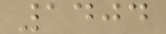1404
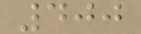400
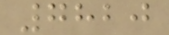7820
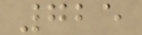725
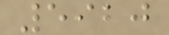5920
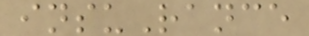insuRance
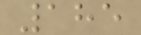185
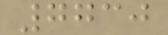7730
